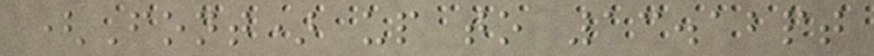(Font) up to 13.12pt
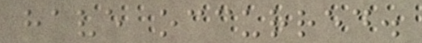have occurred.
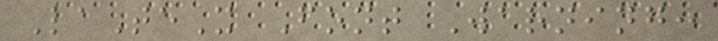LaTeX Font Warning:
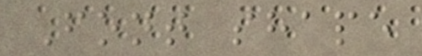Font shape
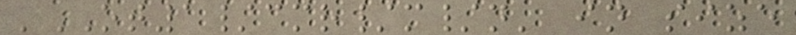'OT1/cmr/m/n' in size
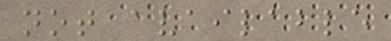not available
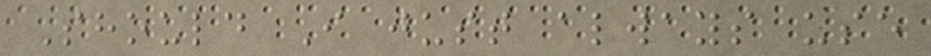Should I just always use
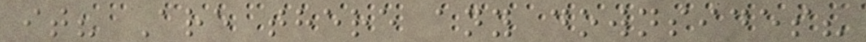it? Are there any downsides?
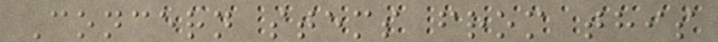Concern stems from this
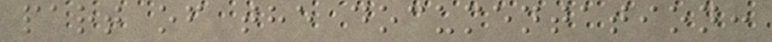part of the documentation:
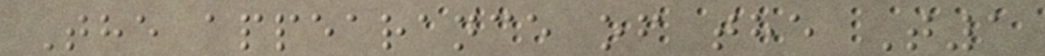The appearance of the T1
